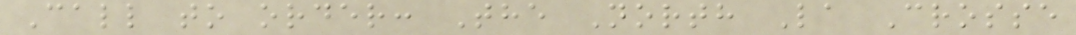Call to order: The North La Crosse
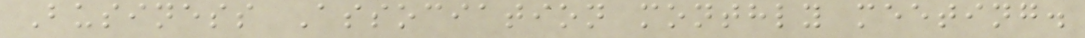Business Association monthly meeting.
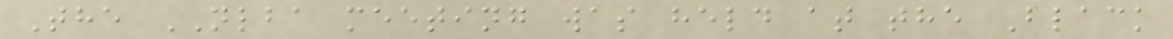The NLBA meeting was held at the Black
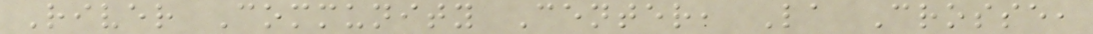River Community Center, La Crosse,
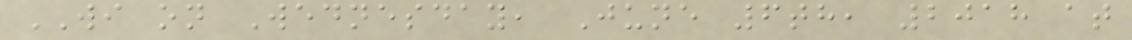WI on Wednesday, June 6th, 2018 at
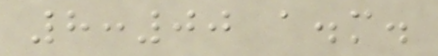8:00 a.m.
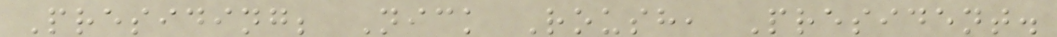Presiding; Nick Roush, President.
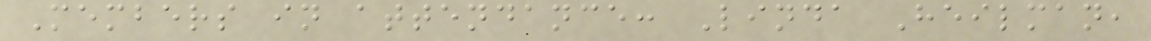Members in attendance: Linda Heilman,
